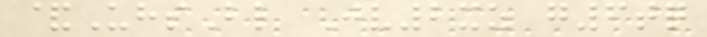&UhsBl Jv2xz g6tq
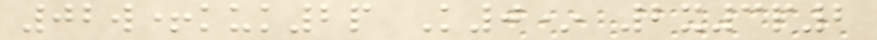02w+kuk2p K0* 2x3p2
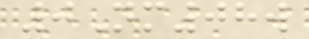0Nm08w
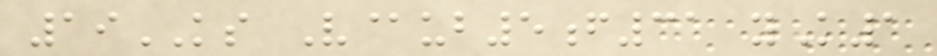19KS V@ub5f31 yK1
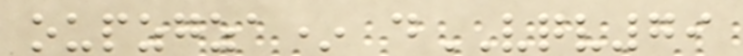oupzgza* dVQV79
